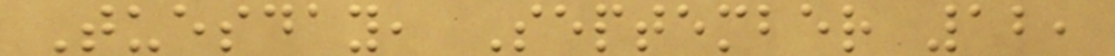Tuesday, September 12,
